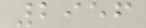2956
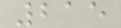215
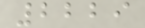2229
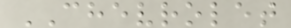CHEVROLET
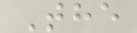The
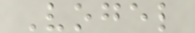Vogel
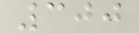300
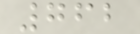762
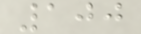100
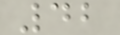42
